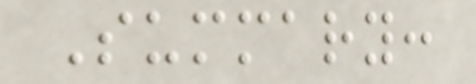Summary:
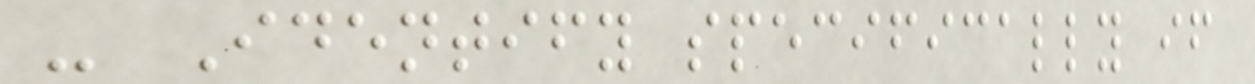- Identify specifically if
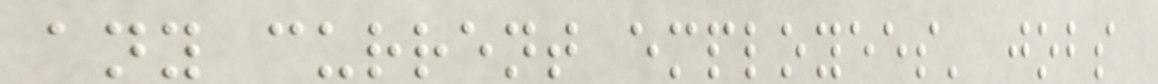any current employees' jobs
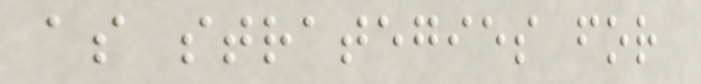as strategies for
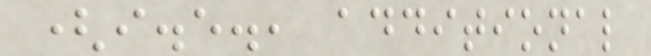(i.e., additional
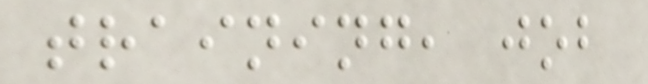training, job
